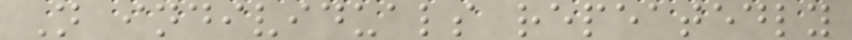N individuals repeatedly
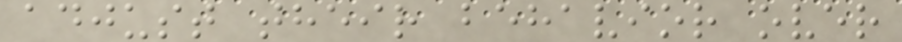adjust their behavior over
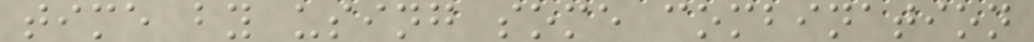time by using some combination
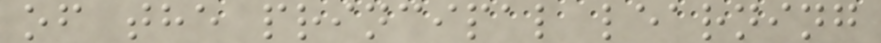of the principal learning
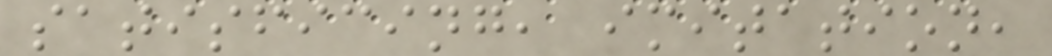satisficing, imitation,
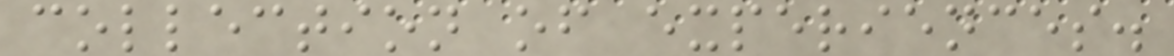collection of experiences.
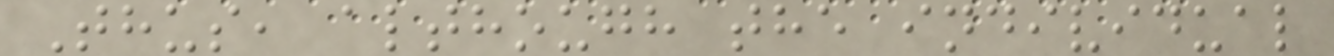Thus, although the individual
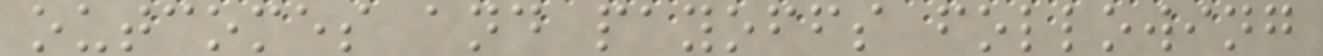outcomes and payoffs following
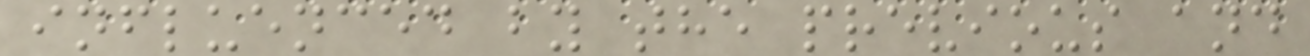influenced by the previous and
